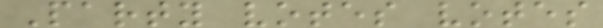Party votes votes
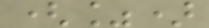(%)
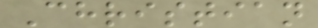Christian
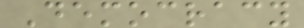Democracy
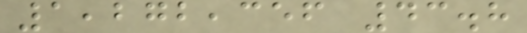1,272,356 43.8
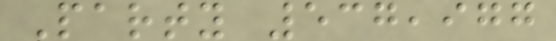Party 537,977
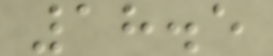18.5
